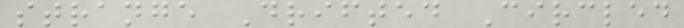strange Drifted Circled
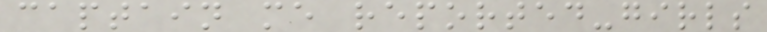captain me reported-girls
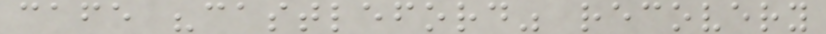cafe "castleford" recovery
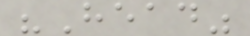"Head"
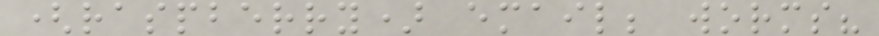(raspberry) email; worms?
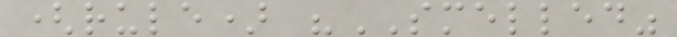(rule) "SMELLED"
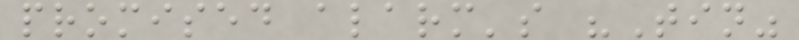promised alarm's "Tin"
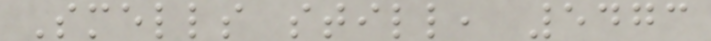Smells still, 5473
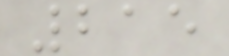215
